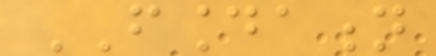FOUNDATION
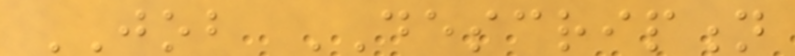JOB DESCRIPTION
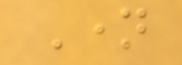Name
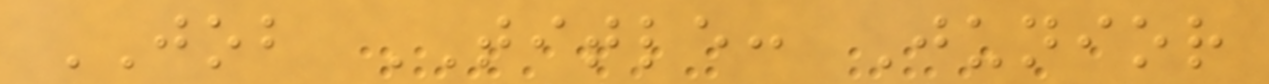JOB TITLE: Junior
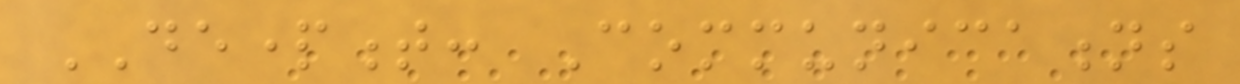DEPARTMENT: Communications
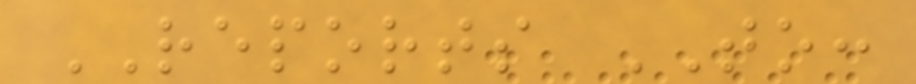REPORTS TO:
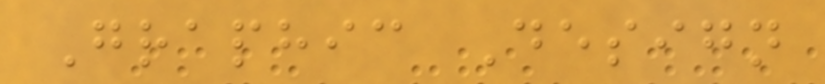Graphic Design
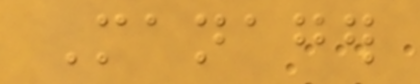Manager
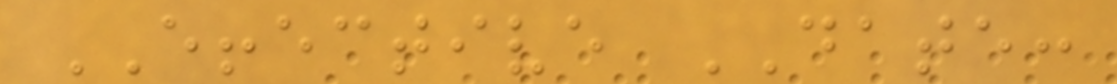EFFECTIVE DATE:
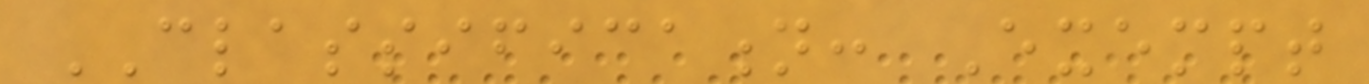CLASSIFICATION: Exempt
